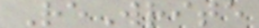ReWrite
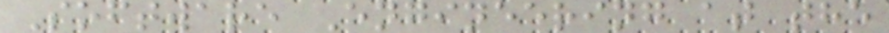Software Engineering at the
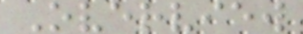Overview
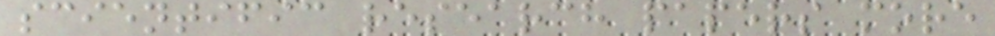scientific research papers more
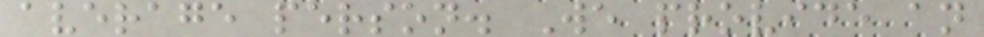average person. We provide an
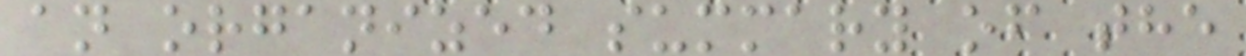an organized summary of the
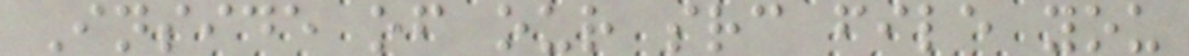Inside of our src file you
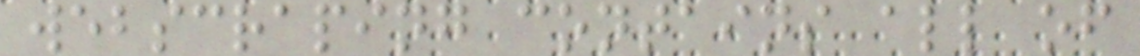webscraping contains all of
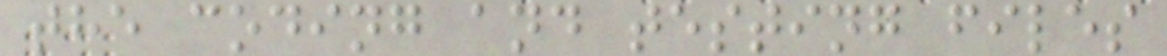the coding and testing files
